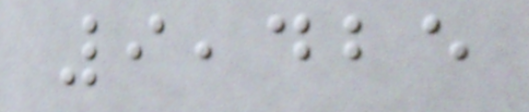9,425
